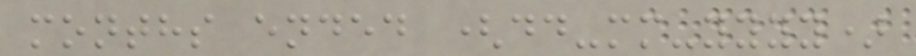months ended (dd-mm-yyyy)
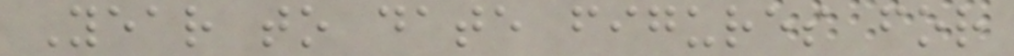Year to date figures for
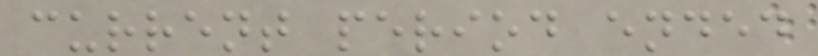current period ended
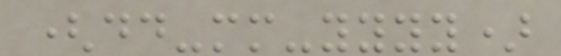(dd-mm-yyyy)
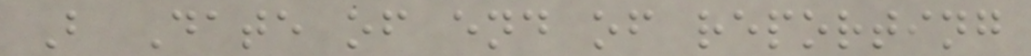B Date of end of reporting
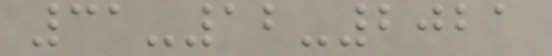31-12-2021
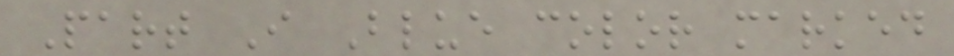Part I Blue color marked
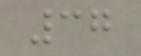37
